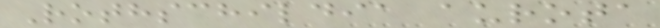Rothschildia aurota
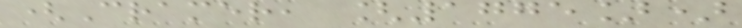(Cramer, [1775])
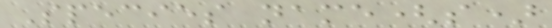Species name(s)
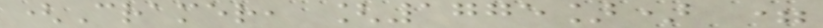(Cramer, [1775]) =
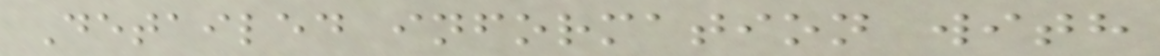Detailed information with
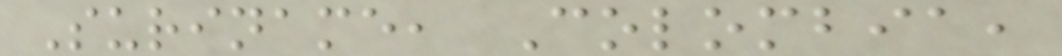Suriname, Colombia,
